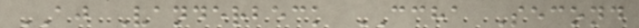AJ Vanderbeck CCHA Second
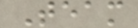Team
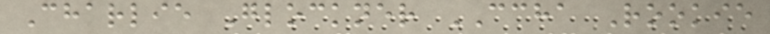Charlie Glockner CCHA Rookie
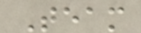Team
